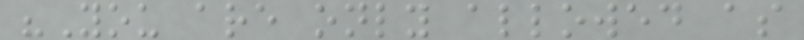"You are only allowed as
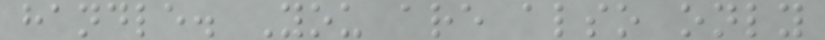handle. You are also only
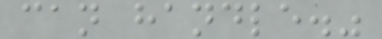can handle."
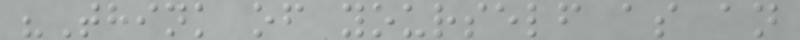"Think of yourself as an
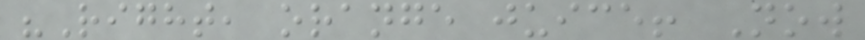"Right, orange juice! Now
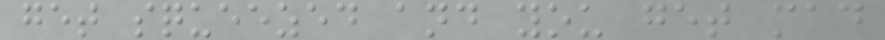get squeezed and you get mad
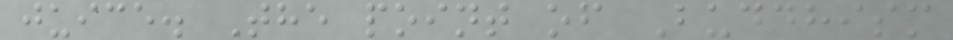juice. The point of Buddhism
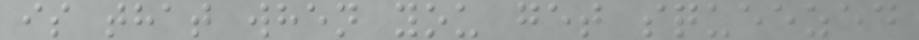is that when you get squeezed
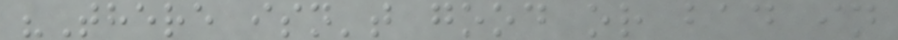"There isn't good or bad in
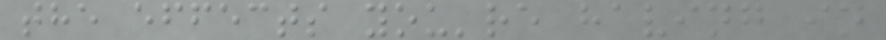the effects you're having in
